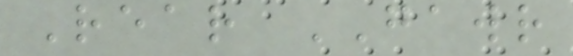Rear GAWR
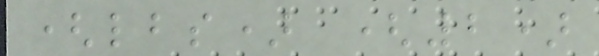(lbs) (2)
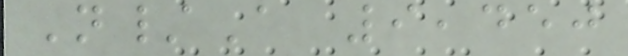N/A 9,450
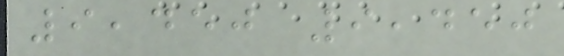9,450 9,450
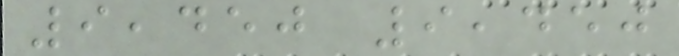9,450 9,450
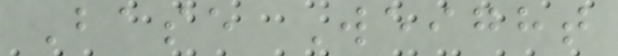Base Weight
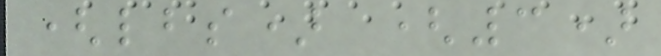(lbs) (3)
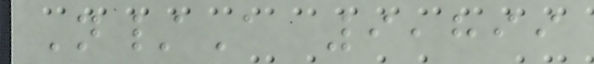N/A 9,899
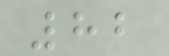82
